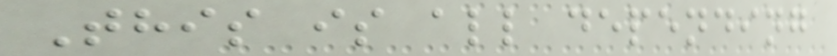This is all depending
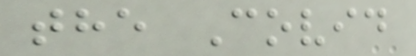the Covid
